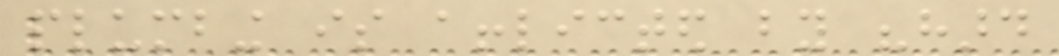plumbing is afflicted by "hard
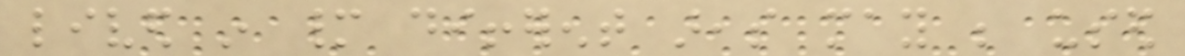lived in many different areas may be used
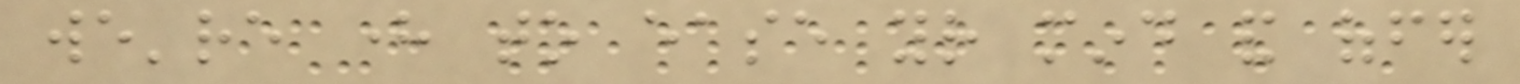we're here to ease your mind and offer
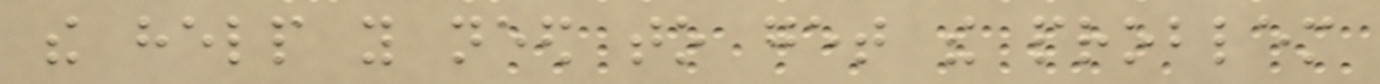the help you need to get the problem
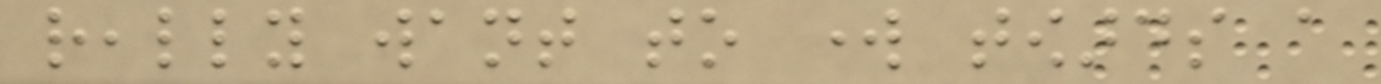really want to work towards a
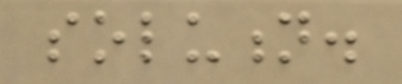solution.
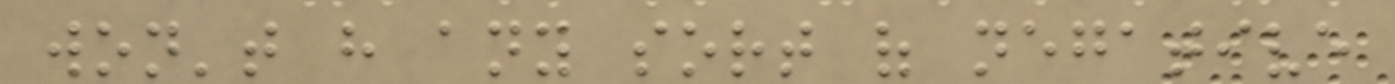won't have any sort of negative
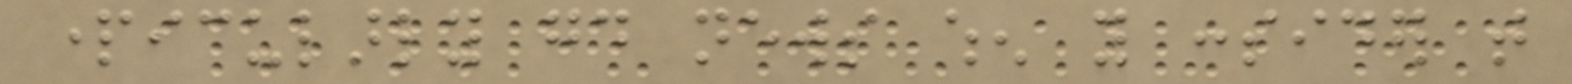particularly good news when you consider that
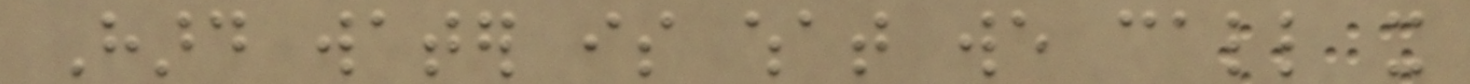Hard water is what we call it
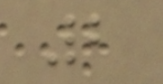2
